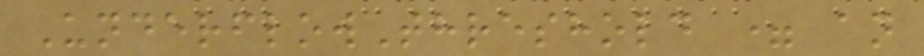UnderflowThreshold = an
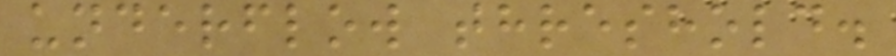underflow threshold.
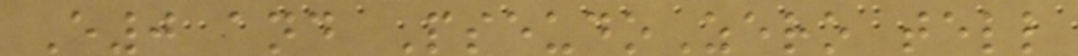E0 and PseudoZero tell
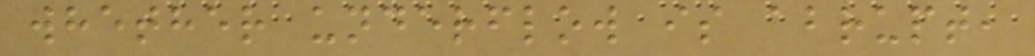whether underflow is abrupt,
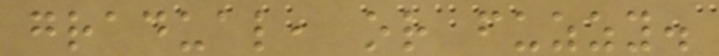gradual, or fuzzy.
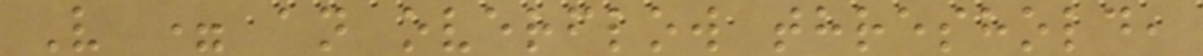V = an overflow threshold,
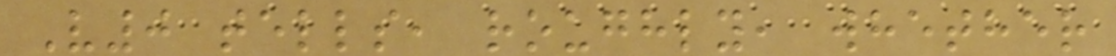V0 tells, roughly, whether
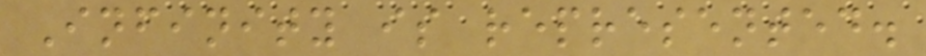Infinity is represented.
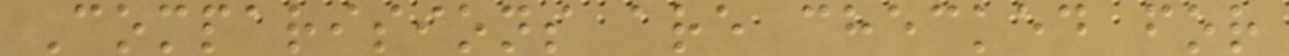Comparisions are checked for
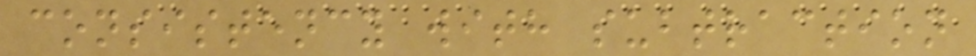consistency with subtraction
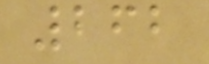262
